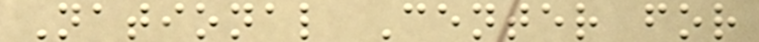National Center for
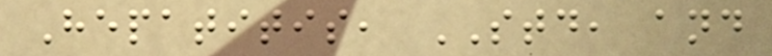Hepatitis, STD, and
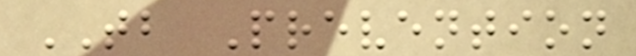TB Prevention
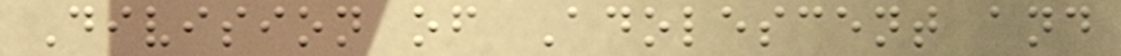Division of Adolescent and
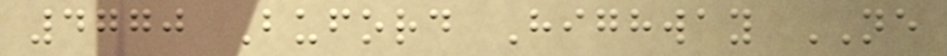4770 Buford Highway NE
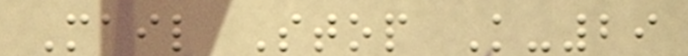Mail Stop K-29
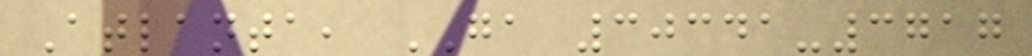Atlanta, GA 30341-3717
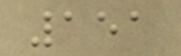151
